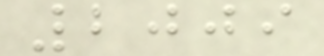2009
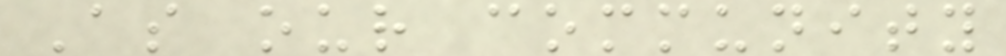As our community
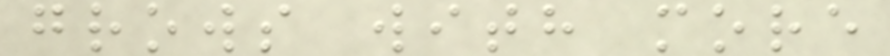grows with more
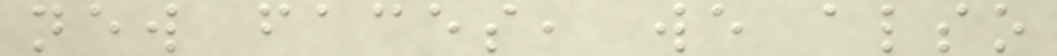new faces, we also
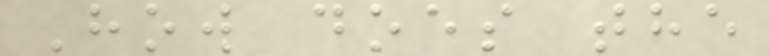How does the
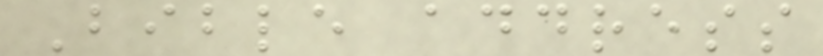Bible address
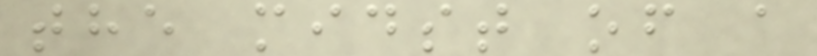the midst of a
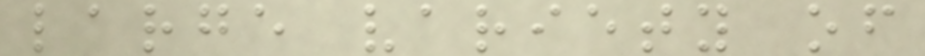large variety of
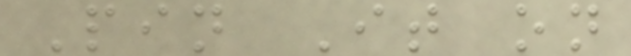Pin It on
